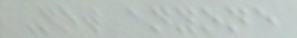Now anyone
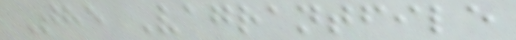The Vagrantfile
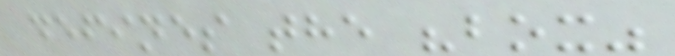defines the "box"
